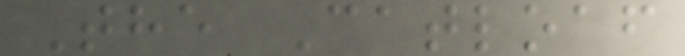The Catloaf
